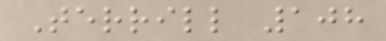Terrill 108
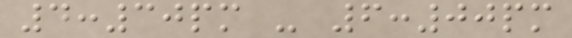4:30pm - 6:00pm
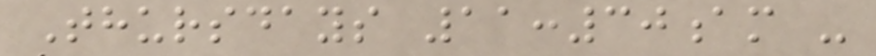Thursdays 11:30am -
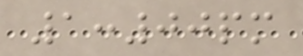1:00pm
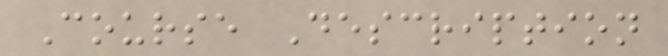Course Description
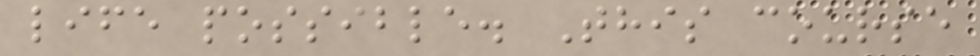life possible. This course
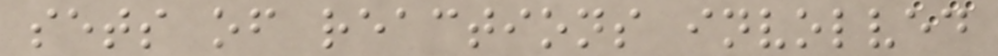sets of reactions involved
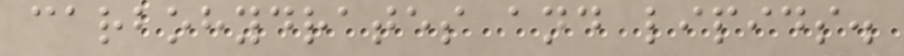carbohydrates and lipids.
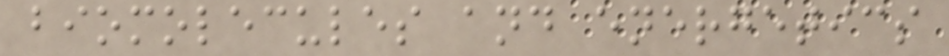biomolecules and energetics
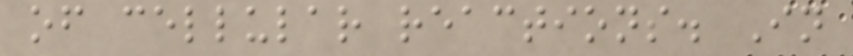of cellular reactions. In
